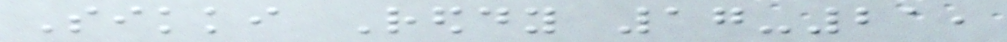Sikki Reddy 17-21,
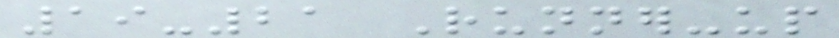19-21 Runner-up
